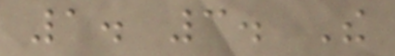1. 3. The
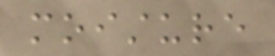moisture
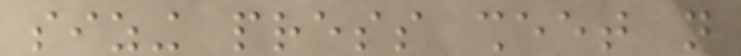sizing press sheet not
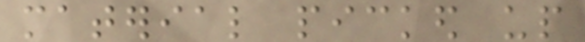material picked up
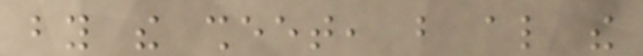by the sheet, but also the
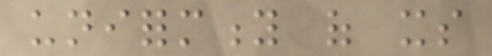uniformity of its
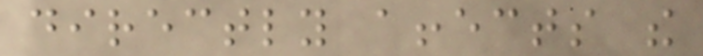directly affects the
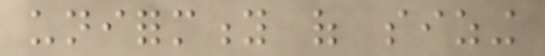uniformity of sizing
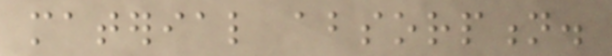material absorption.
